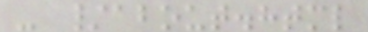- /about.html
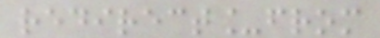redirect_from
